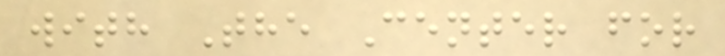with The Center for
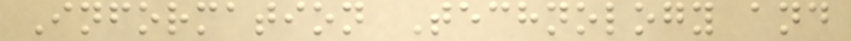Information Technology and
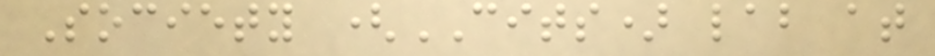Society (CITS) lab at
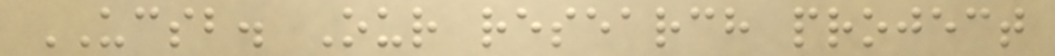UCSB. Our research project
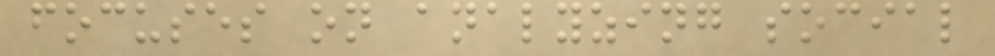focuses on analyzing social
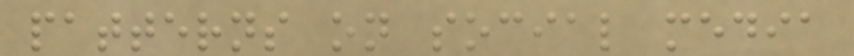patterns on social media
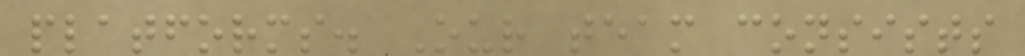platforms. Our team consists
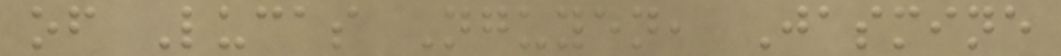of Lucas Nguyen, Jasmine
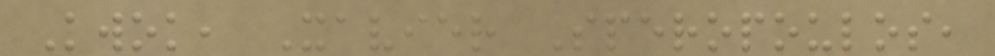Kwok, Xavier Speropoulos,
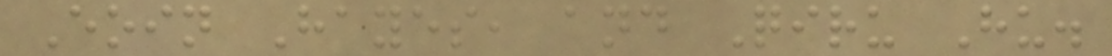Eoin Hayes, and Qiru Hu.
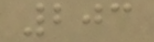203
